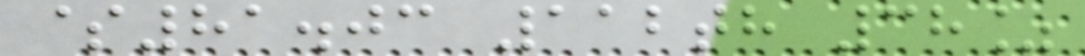$81.03 112th 38%
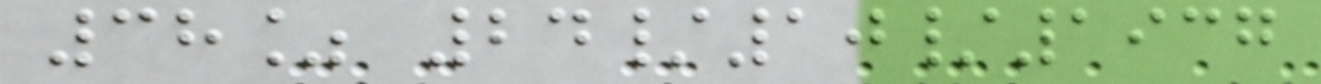38% 24/10/1937
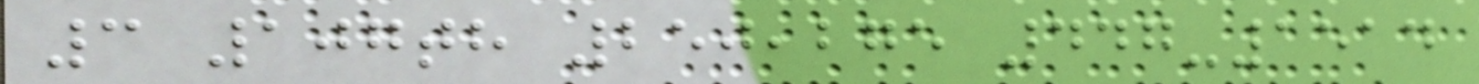3 107th 250,275 447-1514
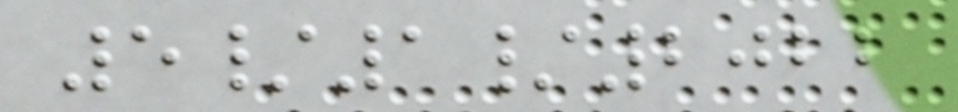5/1/2022
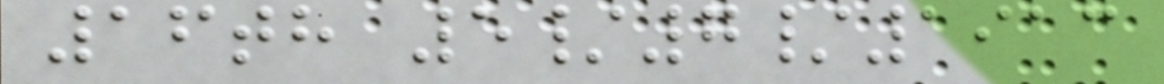16th 5/7/1913
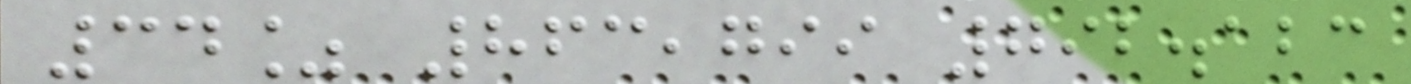34% 863,799 792.123
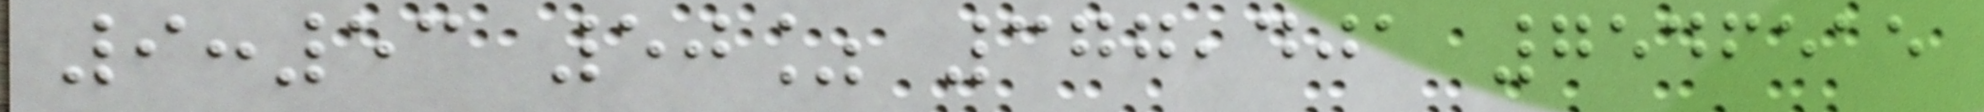9:53 50% 377,401 7546515
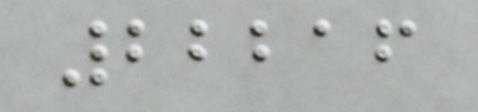22216
